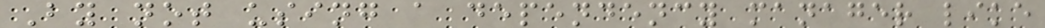By not using a dependency manager like
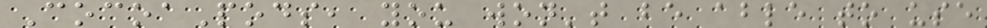CocoaPods, you won't be able to use
